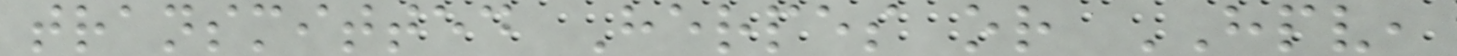transmitted Herpes or HPV,
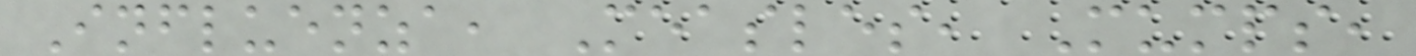Influenza, Measles, Mumps,
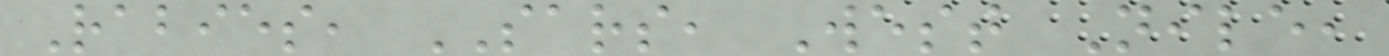Rabies, SARS, West Nile,
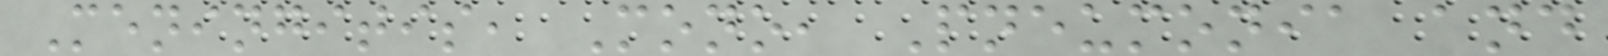Meningitis, Mono, Pneumonia and
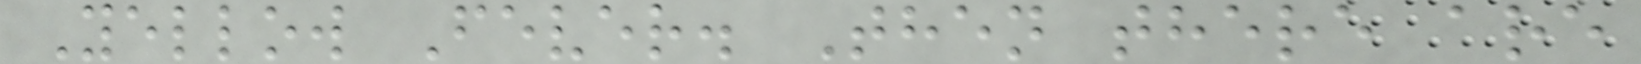Yellow Fever. Then there are
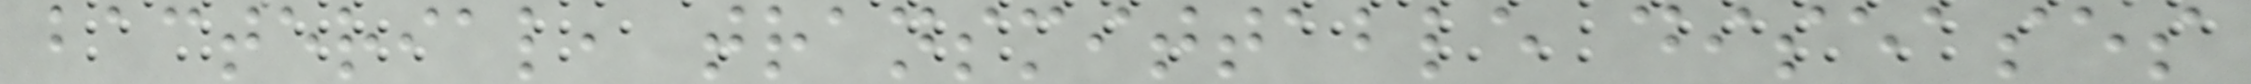bacterial, transmittable diseases
